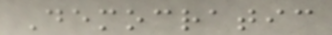Democratic
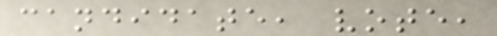candidate, vote,
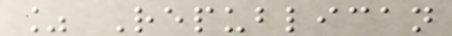% Republican
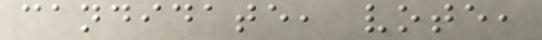candidate, vote,
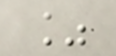%
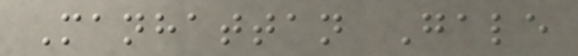Manhattan Gale
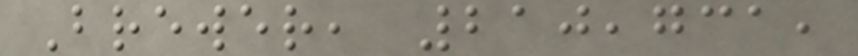Brewer, 210,731,
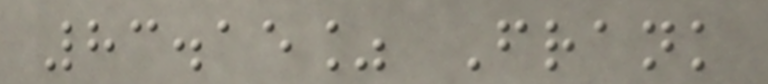83.15% Frank
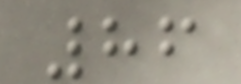86
